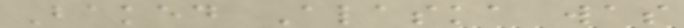Baked Alaska was
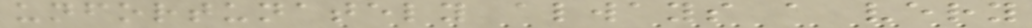unfortunately always a very
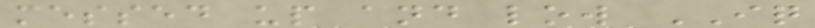messed up and low IQ
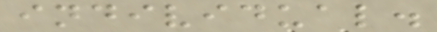individual.
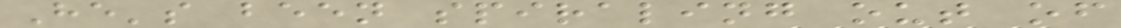He's been spiraling out of
